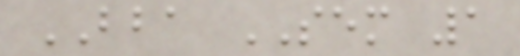BBA SEM 1
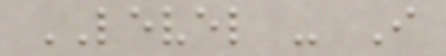LEVEL - I
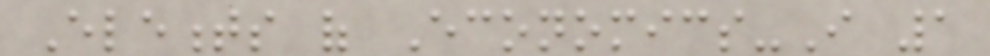Elements of Economics-I 1
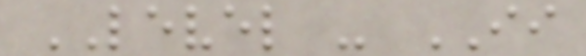LEVEL - II
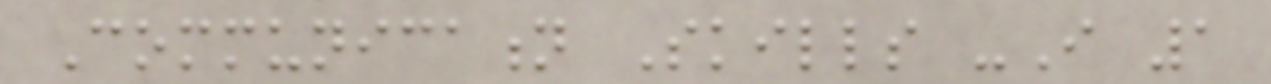Communication Skills -I 1
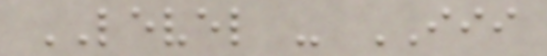LEVEL - III
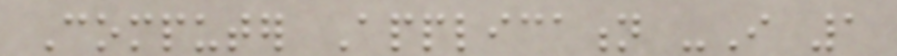Computer Application -I 1
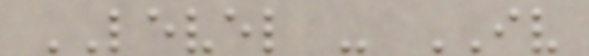LEVEL - IV
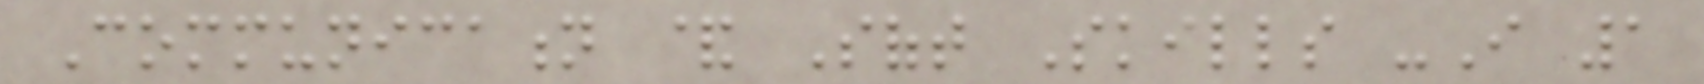Communication & Soft Skills -I 1
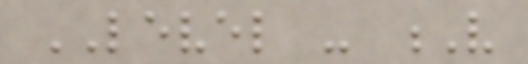LEVEL - V
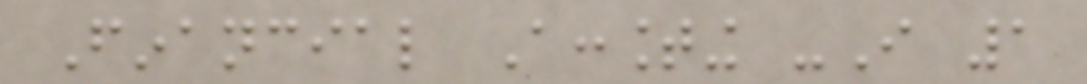Financial Accounting -I 1
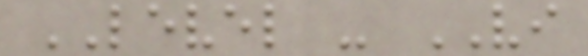LEVEL - VI
